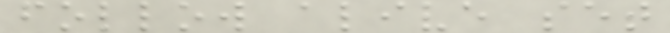follow alive set
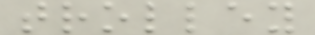trolley
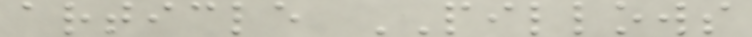article PILLOWS
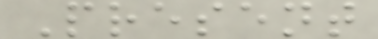Present
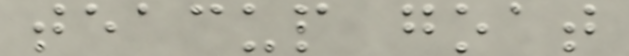teacup goat
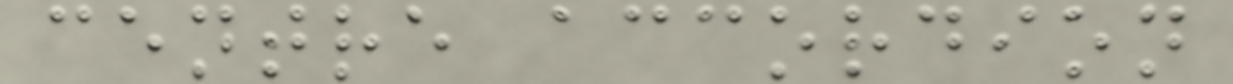centre accordion
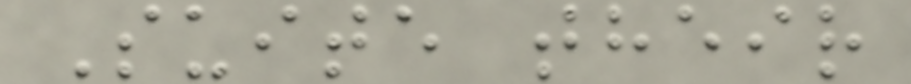Suite their
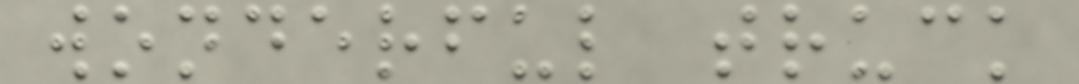wonderful truck
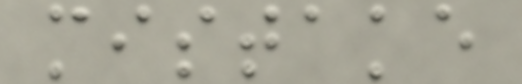mistake
